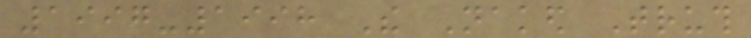1997-1998 The Naked Truth
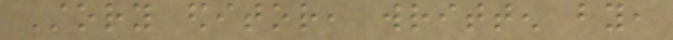Story editor, written by,
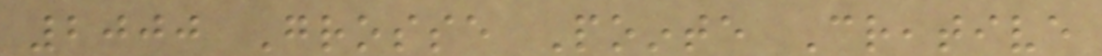2000 Grosse Pointe Creative
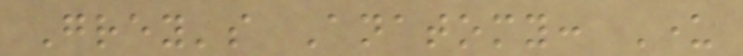Grey's Anatomy: Under
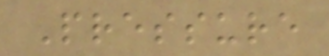Pressure
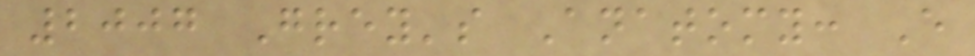2007 Grey's Anatomy: Every
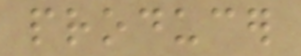producer
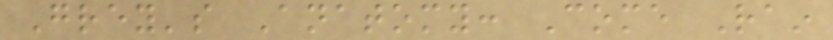Grey's Anatomy: Come Rain
